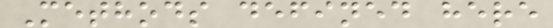Methods defined here
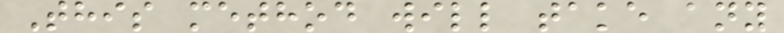This method will take any
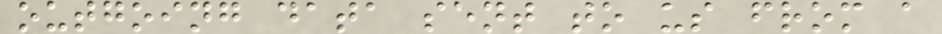outgoing data sent to us from a
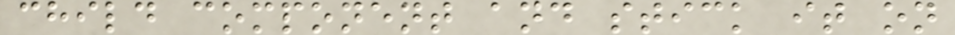child component and stick it on
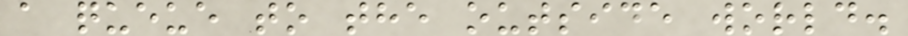a queue to the outside world.
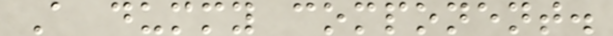A dummy component.
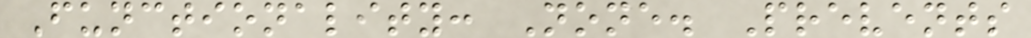Functionality: None. Prevents
